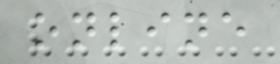online
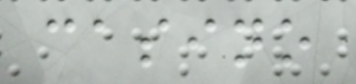casino
